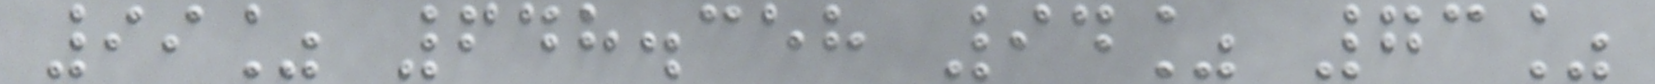99% 648.358 94% 73%
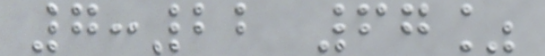7:22 67%
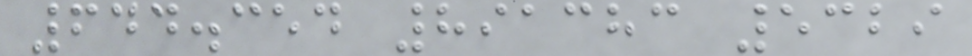644.354 891383 5329
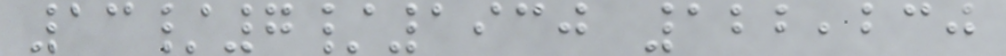13/7/1930 122,230
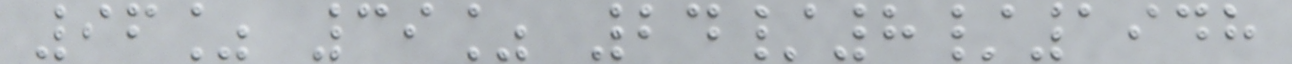96% 39% 24/8/1948
